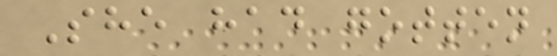She had gotten
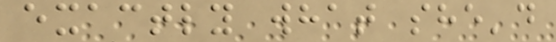exactly what she'd
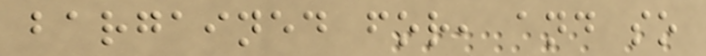bargained for, and so
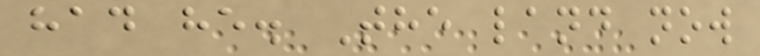had he. The land now
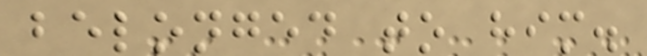belonged to him.
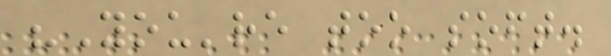"You're too soft.
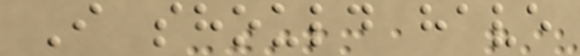I should have
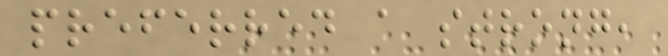preferred a strong,
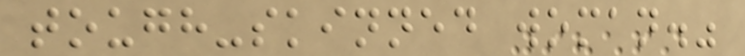tough-skinned woman."
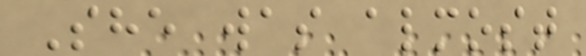She was almost
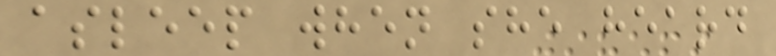asleep when she heard
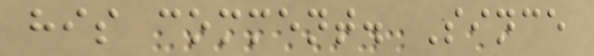his comment. Since
